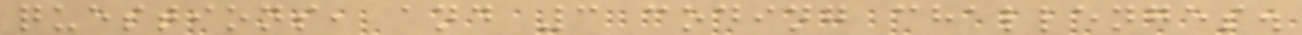questions, and 3 coding challenges.
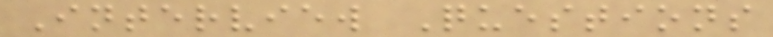Interview Questions
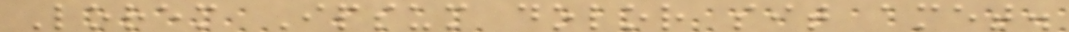Lorem Ipsum dolor sit amet.
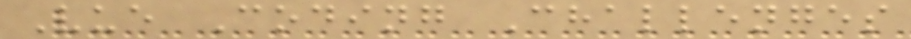Vue Coding Challenges
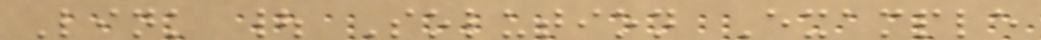Link | Solution Example
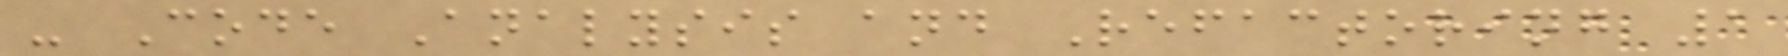- Code Analysis and Refactoring 1
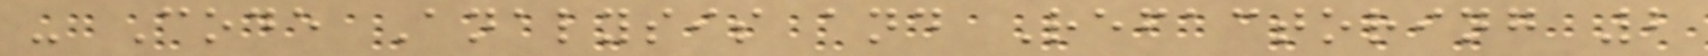- Code Analysis and Refactoring 2
